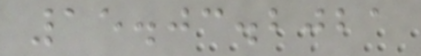15.03.2021
